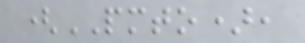(PMTO),
